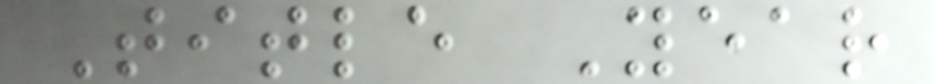Title Year
